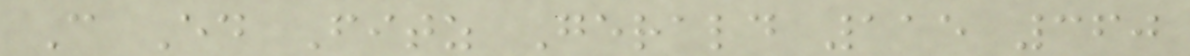C Ed Fitz Gerald 115 360
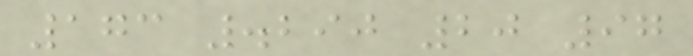173 .290 20 97
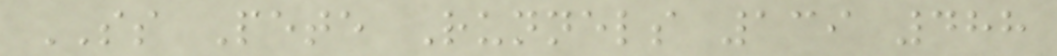SS Pete Runnels 139 488
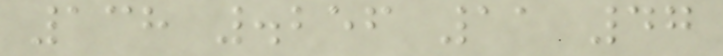138 .256 11 47
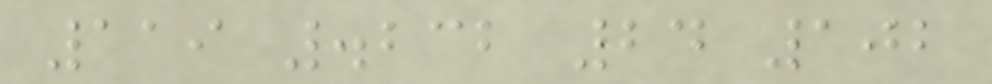119 .232 24 102
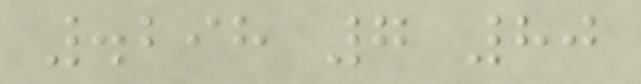.298 7 80
